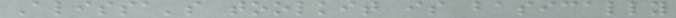Alissa's toolkit is basically
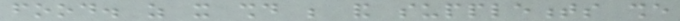food. as it should be and supplements she
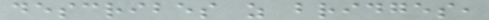describes as bridges,
